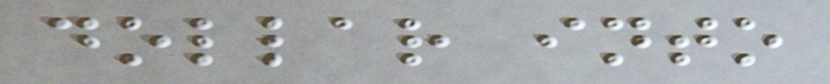dollar into
